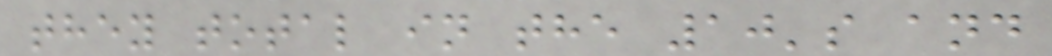they total in the 10's and
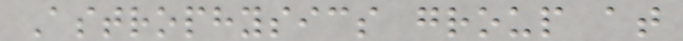Astrophysics group at
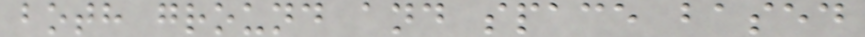both ground and space based
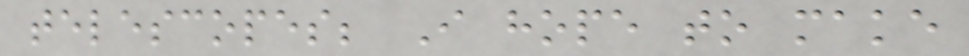telescopes; I hope to make
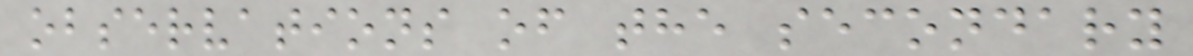observations of the secondary
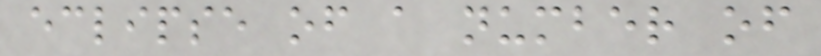eclipse of a number of
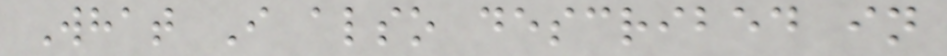What I also described in
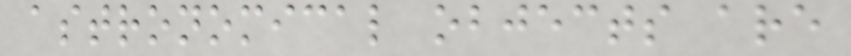astronomical objects are
